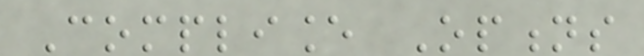Compliance Options
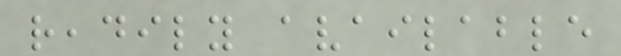readily available
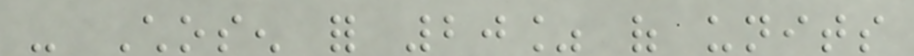- Chosen for 20% of units
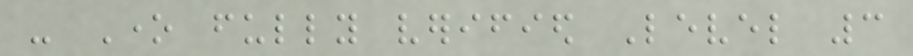- One fully verified Level 3
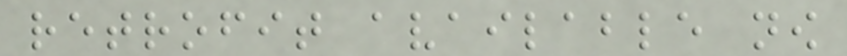retrofit available now
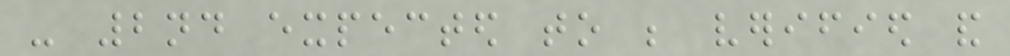- 2nd expected to be verified and
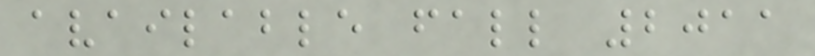available fall 2011
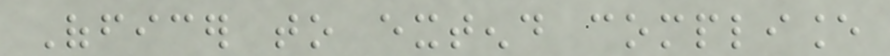Officer to extend compliance
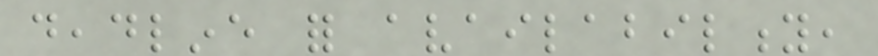deadline for availability,
